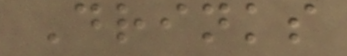Drinks
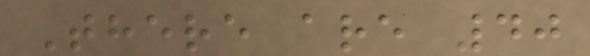There are 40
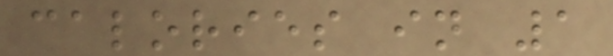calories in 1
